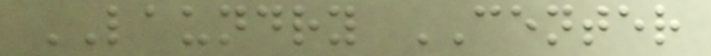LAUNDRY CENTER
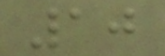10
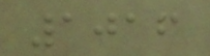1016
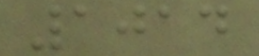1014
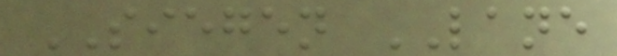SIEGEN LANE
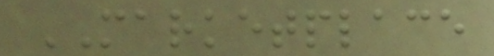MARKETPLACE
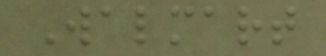Walmart
